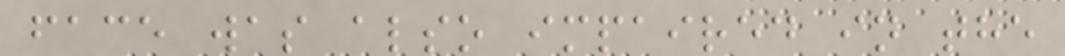face was also impaired in the
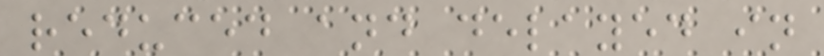reduced and delayed in
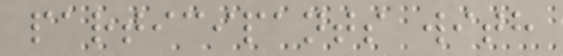participants with
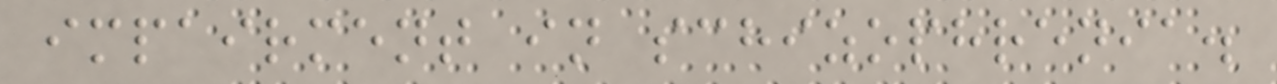impairment in schizophrenia.
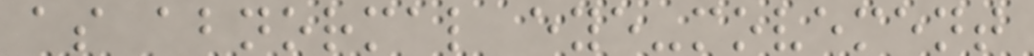as abnormal eye-movement
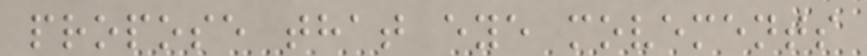propose that eye movements
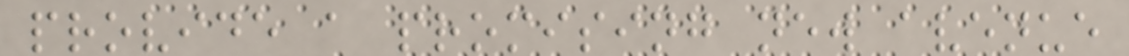provide a promising new avenue
